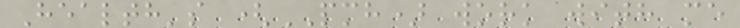Health's (PMH) work with me
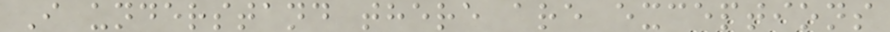I understand there are exceptions
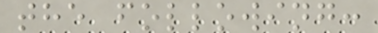the following:
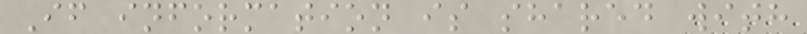If information is shared with
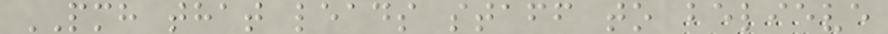PMH that leads staff to believe
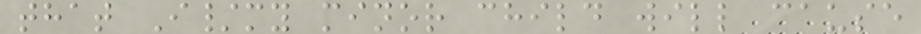that I/my minor child will cause
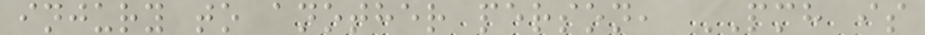injury to another person, PMH is
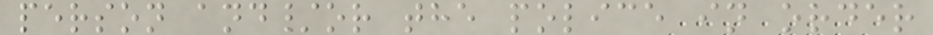person and/or the police in order
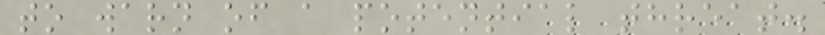to warn of a potential threat.
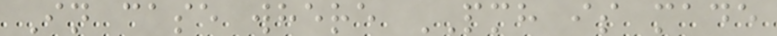In case where PMH is made
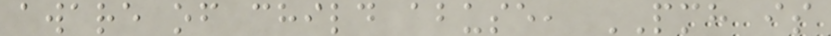aware of child abuse, PMH is
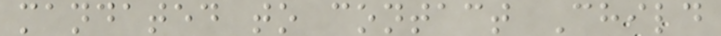mandated to contact Child
